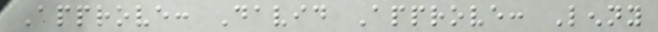Approve: David Approve: Lenny
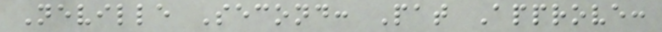Neville Second: Pat Approve:
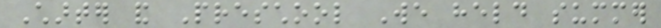Charter and Preschool We held summer
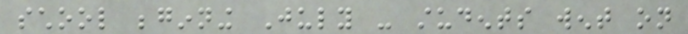school beginning July - students went on
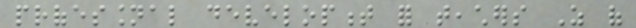professional development for teachers As of
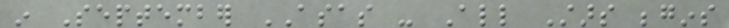in September ASAS - All Stars begins
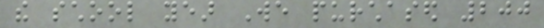the school year We purchased 200
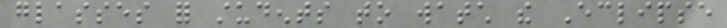glasses for students to watch the Eclipse
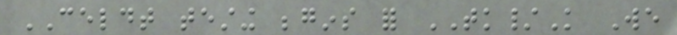CELDT testing begins for TK/K We
